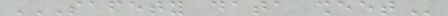SAFETY DATA SHEET
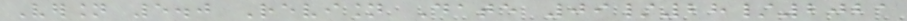Version 5.0 Revision Date 09/28/2021
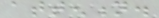attention.
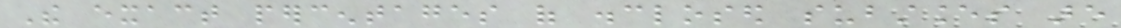The exact percentages of disclosed substances are
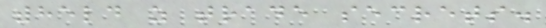withheld as trade secrets.
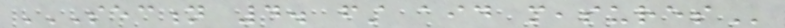SECTION 4. FIRST AID MEASURES
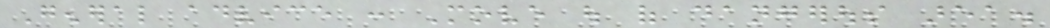General advice : Move out of dangerous area.
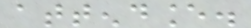attendance.
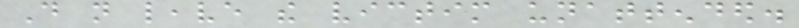Do not leave the victim unattended.
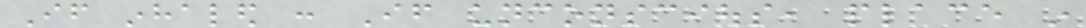If inhaled : If unconscious, place in
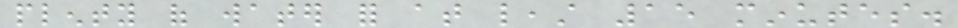plenty of water for at least 15 minutes.
